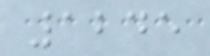1245
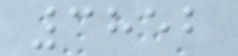3852
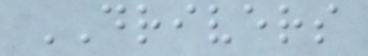DRIVERS
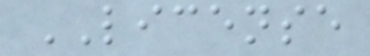LICENSE
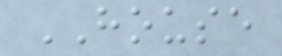HOUSE
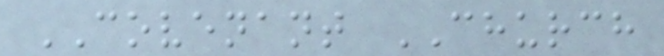COVENANT CHURCH
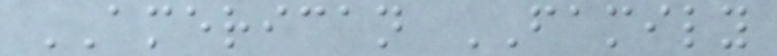AMERICAN FAMILY
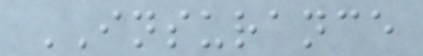INSURANCE
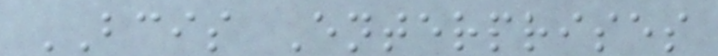BCIS Enterprises
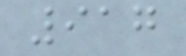917
